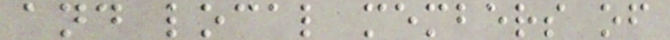and local members of
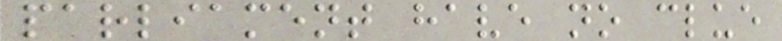parliament have no clue
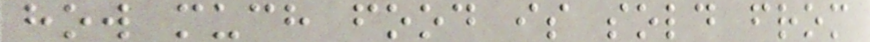how much food is sold from
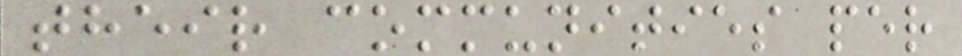their communities per
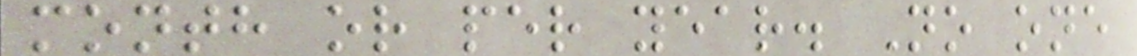month or per year. No one
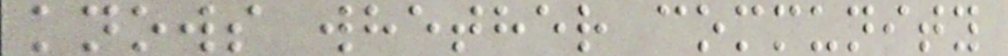knows whether community
